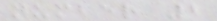number 2
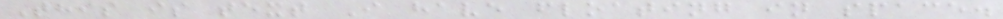This is text I have floating in space.
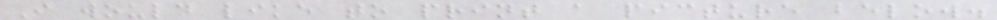I would like to print a picture below.
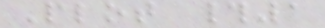Plot #1
